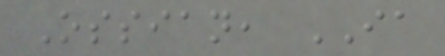Ossian, IA
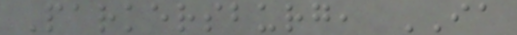Parkersburg, IA
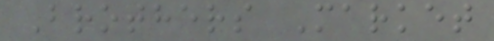Brothers Market
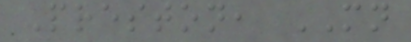Preston, MN
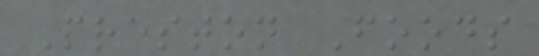Preston Foods
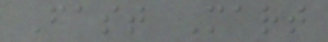Fast Mart
